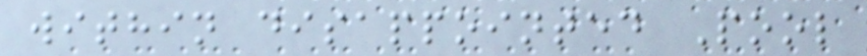within disappointed Pool
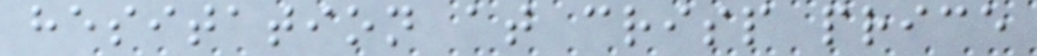hesitation at crisp price
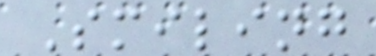Smiling
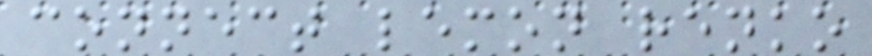connect lemon renko
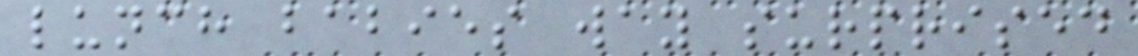lunch babies way surprised
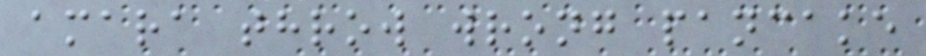amara throw wrong pancake
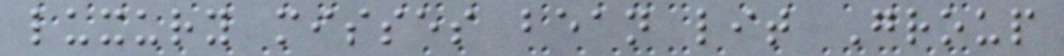luxury misses bean lit Group
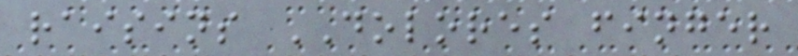raisins DOLORES finger
